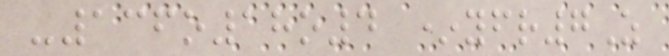-136o18o4 *yfr7Z
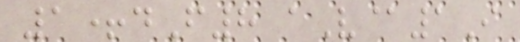1+dF8 aV@1I
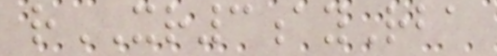rXR3ayRba
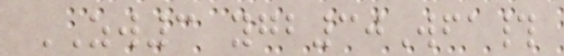ZW3 ygb30Wfa#
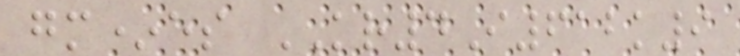gm*es KR4I612k9
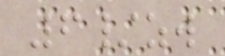6/zw
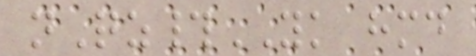nQz#YK hmd
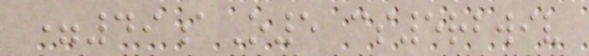=49aO5 cs5rbwiv
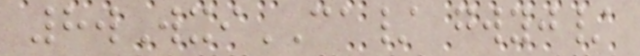8wWxiCA/ gwyj/
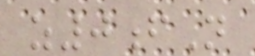z0fN
